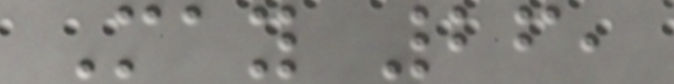May 26,
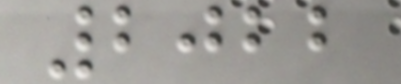2022
